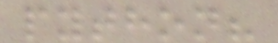python?
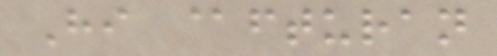Hi @fturan
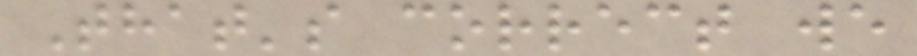That's correct we
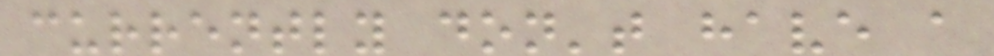currently don't have a
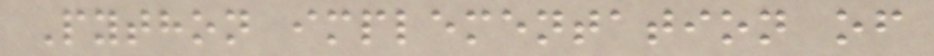Python implementation of
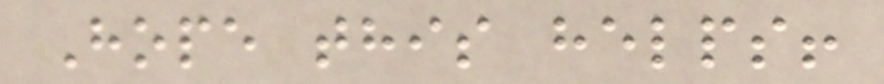Hope this helps!
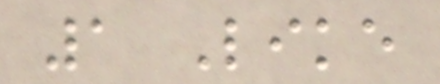1 Like
